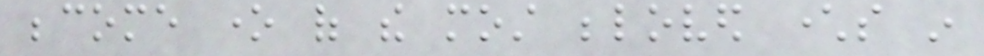become one of the most beloved characters in
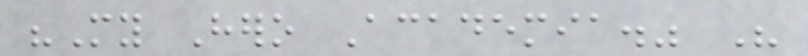"My Hero Academia." His
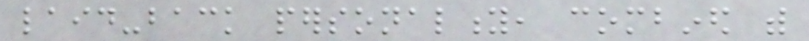laid-back personality, combined with
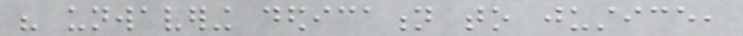his unwavering dedication to justice,
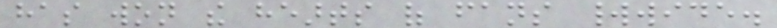has won the hearts of fans worldwide.
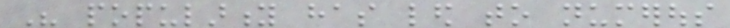His popularity has led to numerous
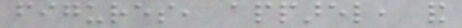figures, apparel, and
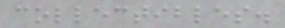collectibles.
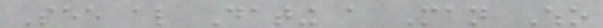See also Dating a Man Who
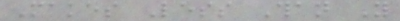Makes Less Than You
